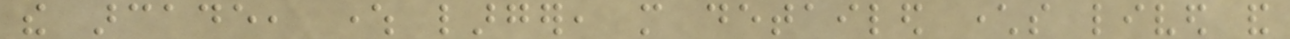the arcade, where larger, more detailed characters lived and
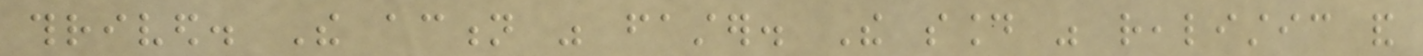thrived. The action was faster. The sound was realistic and
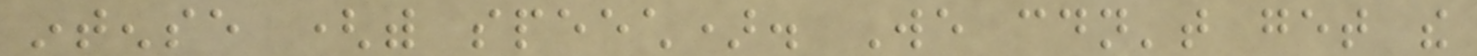intense (with speech). We couldn't get the
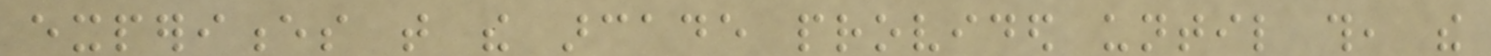experiences that the arcade provided until this, the
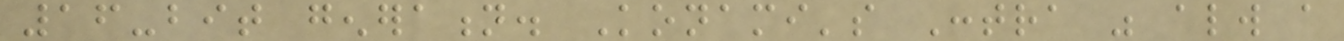16-bit generation. Konami's Contra was always a
